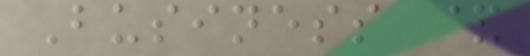Business &
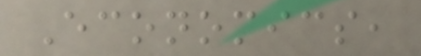Economics,
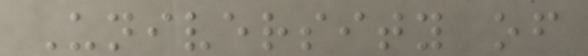University of
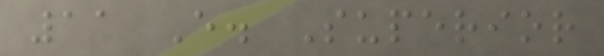11 E. Superior
